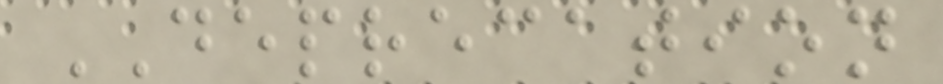DEPRECATION
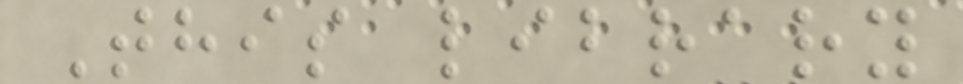This library
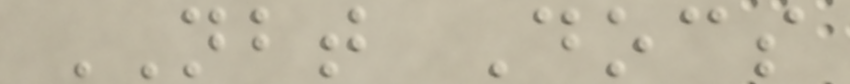NBT Docs
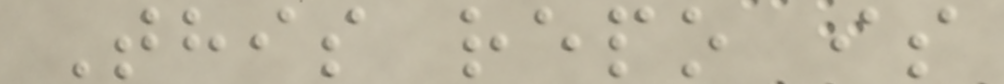This repo is
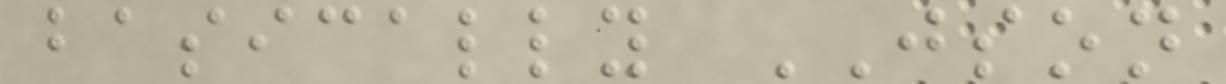basically JSON
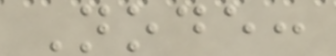Node:
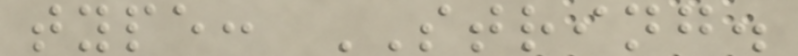type: STRING.
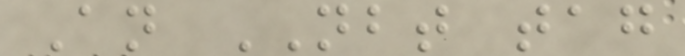An NBT tag
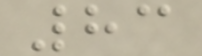83
